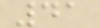41
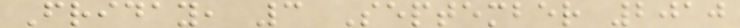Friday, 3 September 2010
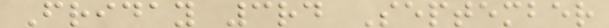Friday 3rd September
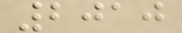2010
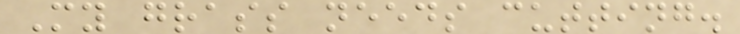My grass needs cutting.
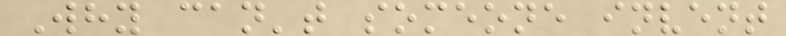Why can't someone invent
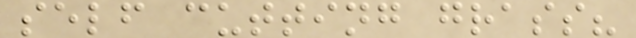self cutting grass?
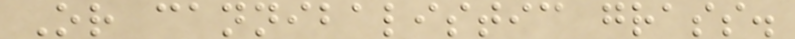Or cannibalistic grass.
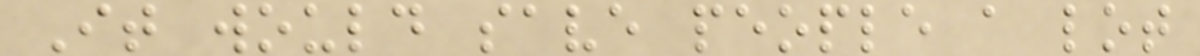It would save people a lot
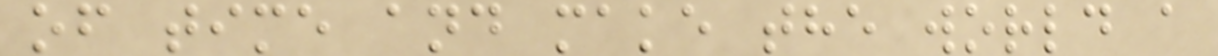of time and make the world a
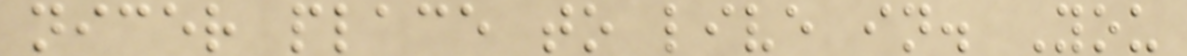nicer place to live in. You
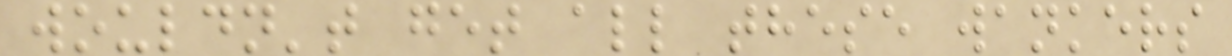wouldn't get all these wankers
